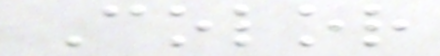Color
